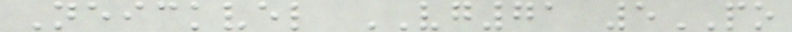Neickvel VG71 5PO
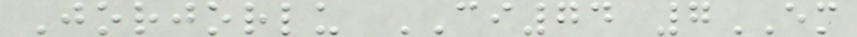Jorjorlu CI74 7EM
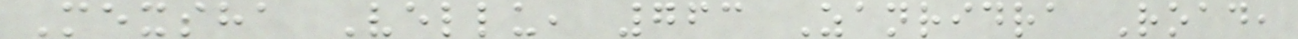Mexsha Vellu, 763 Zanridra Road,
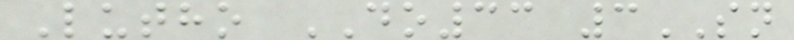Lutho DO33 3SN
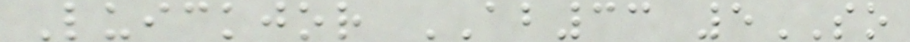Luickjor AB33 5SO
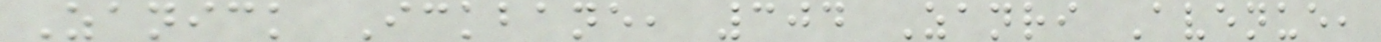Zanick Ickbane, 304 Zanri Avenue,
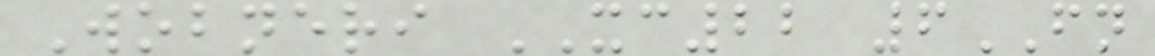Wobneri XC22 6FN
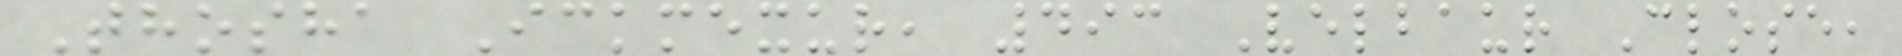Thosha Ickmexur, 493 Velbaur Close,
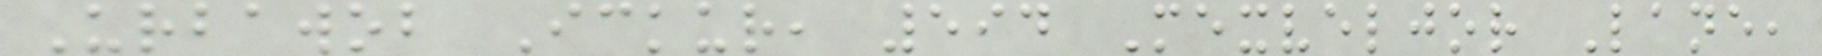Urbawob Ickur, 594 Mexveljor Lane,
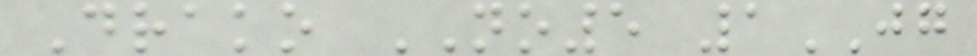Drako NO5 1JG
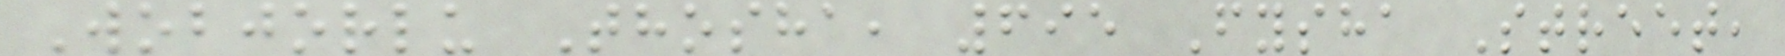Wobjorlu Thosha, 695 Fysha Street,
